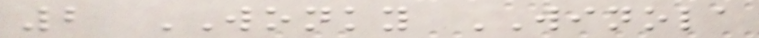2 WONKY WINOLA
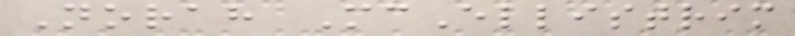Norah McEllistrim
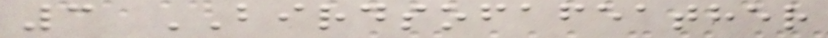3 BIRDSOFAFEATHER
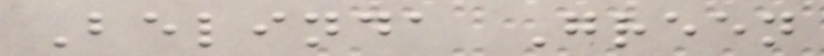Belinda Green
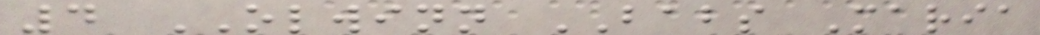4 OLWINN BABS Maria
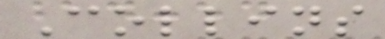Collins
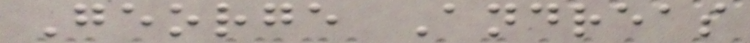George Andreas
